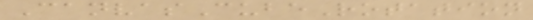CanvasCubeRotation
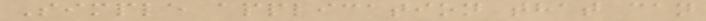Simple application that can
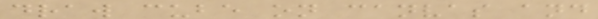draw cube on canvas and
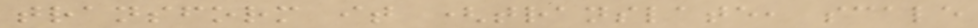transform it (translate, scale
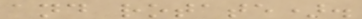and rotate).
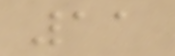11
